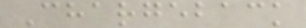Chargeback
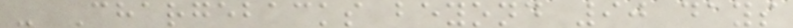- Chargebacks beyond 90 days
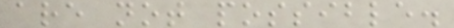are not possible.
